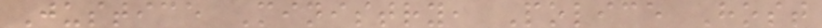Justice Ministry, Police Host
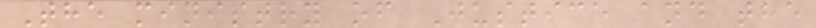The ministry of Justice and the
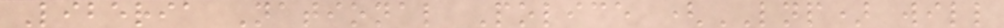Liberia National Police (LNP) will
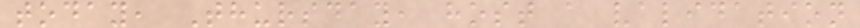today, Thursday, host a validation
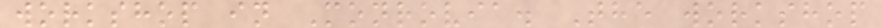workshop in Monrovia. The workshop
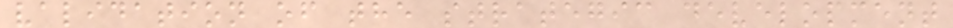validation of the strategic development
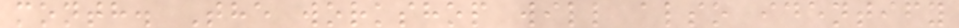month. The workshop will also identify
